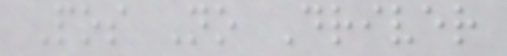Pos No Driver
